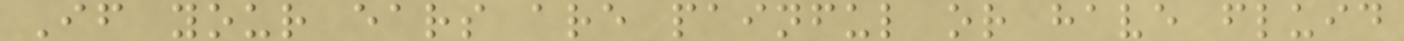If your ears are painful or have fluid
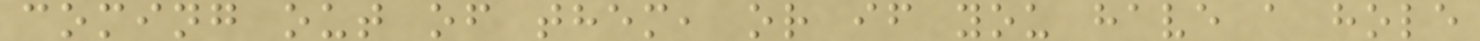coming out of them, or if you have a hole
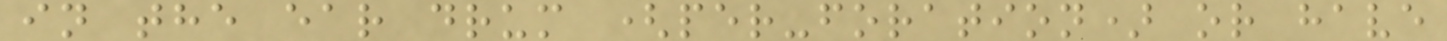in the ear drum (per-foration) or have
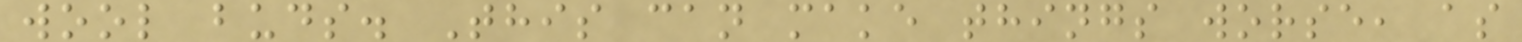wool buds. This can make things worse, as
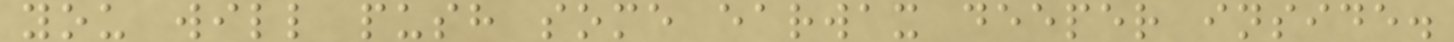you will push some earwax deeper inside.
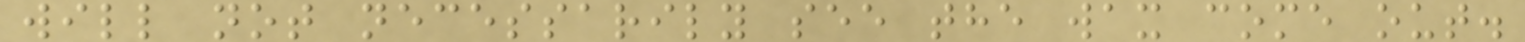will not necessarily see the wax come out.
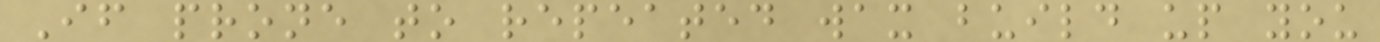If prone to repeated wax build up you
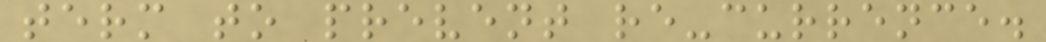term to prevent re-currence.
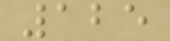125
